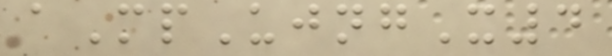aMpUjngX4
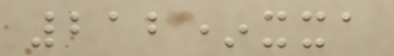212*xxa
